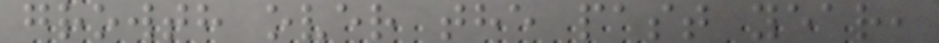growth over the past year,
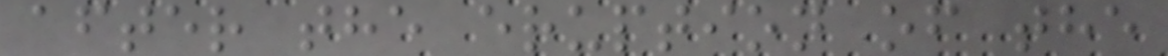after the eruption of the
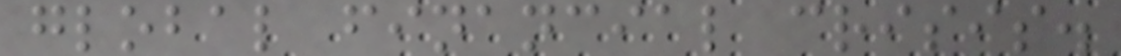global financial crisis.
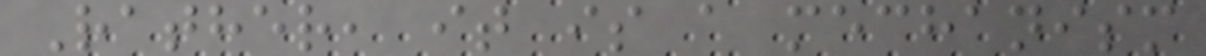Rather, it is a mechanism
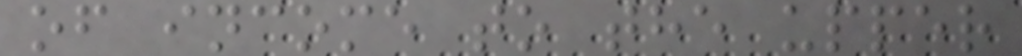of income to the upper
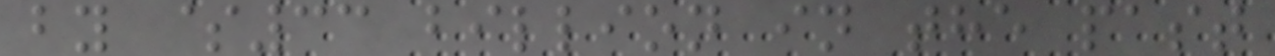by $33 billion in the past
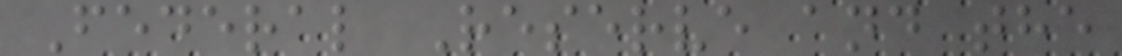Federal Reserve and the
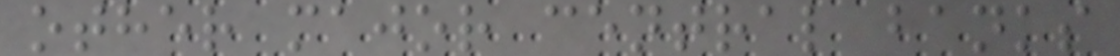other major central banks
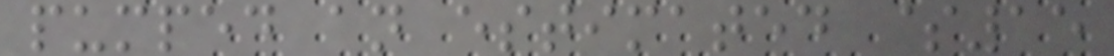pumped an estimated $15
